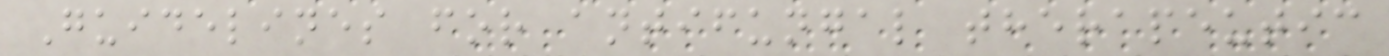Guidelines for antifungal therapeutic
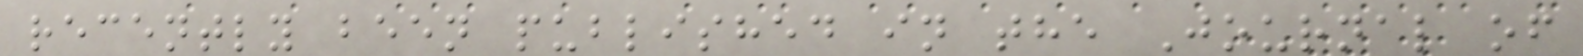recently been published in the Journal of
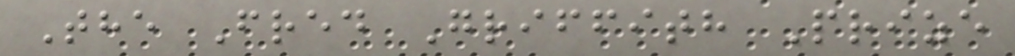The Fred Griffith Prize
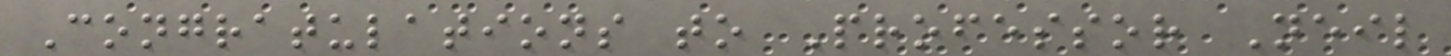Congratulations to Professor Neil
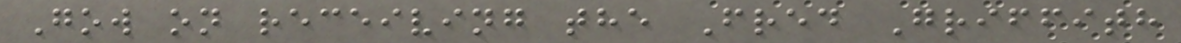Gow on receiving the Fred Griffith
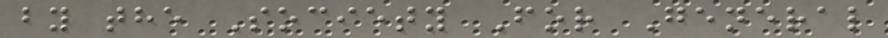by the Society For General
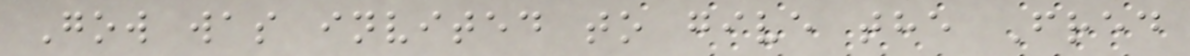Gow was invited to give the Fred
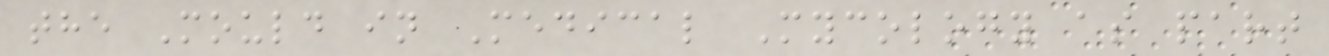the Mould in Medical Mycology as part
